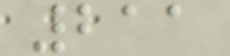211
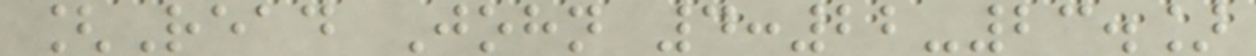[Read John 4:22-23.]
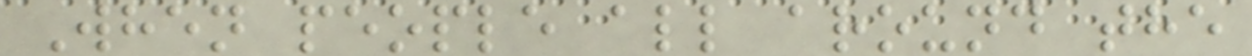When people all around the
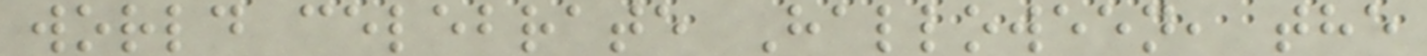world celebrate Halloween, the
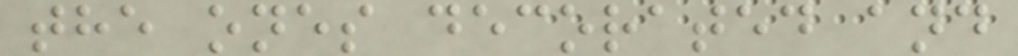the ones decorated and
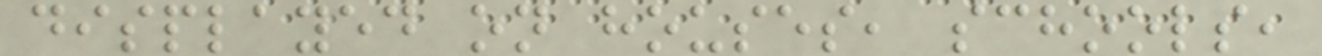displayed on houses, schools,
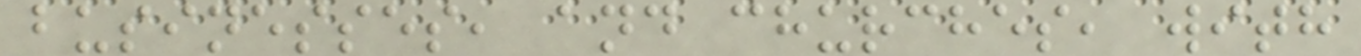businesses, and churches, with
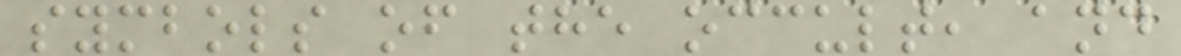symbols of the occult, and
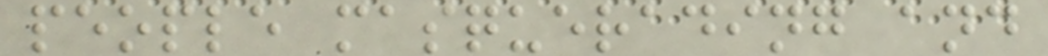people masquerading and
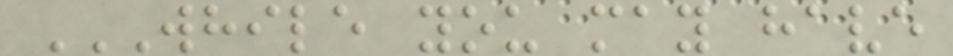WHILE YOU MAY HAVE
